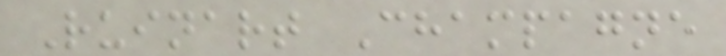Ruinart Champagne
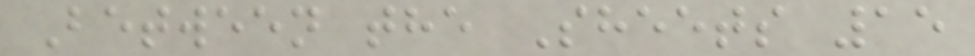Between the Sheets 15
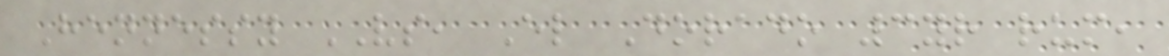Hennessy VS, El Dorado 3yr rum,
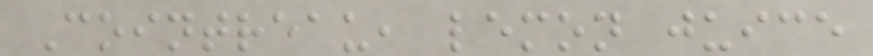Cointreau, lemon juice
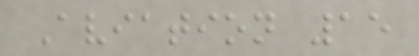Aviation 15
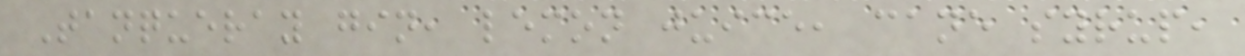Tanqueray gin, lemon juice, cane syrup,
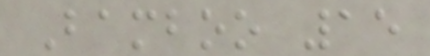Bamboo 15
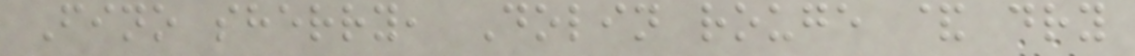Fino sherry, Dolin rouge & dry
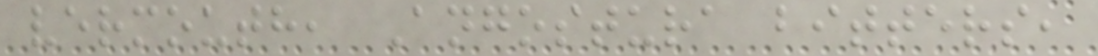vermouth, Angostura bitters,
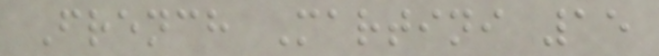French Martini 15
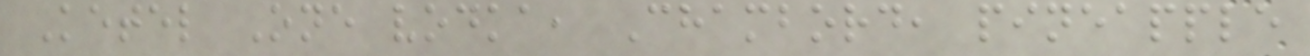Ketel One vodka, Chambord, pineapple
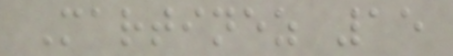Martinez 15
